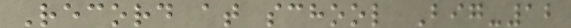Record at school Big-12
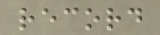record
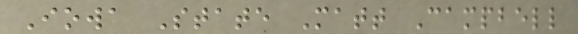Iowa State Matt Campbell
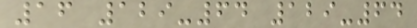16 129-64 129-64
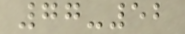77-52
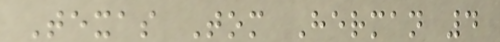Texas Tom Herman 4
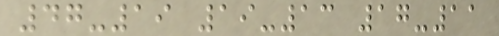47-19 19-13 17-11
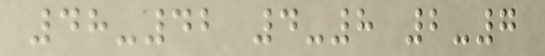48-42 4-8 2-7
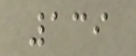139
